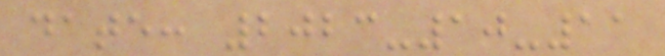date: 2023-10-11
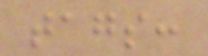tags:
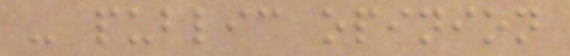- public opinion
